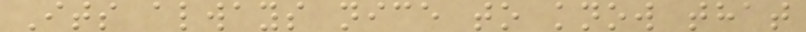Its always nice to know that
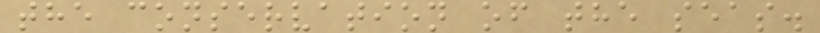the conservation of the seas.
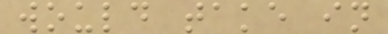would take in
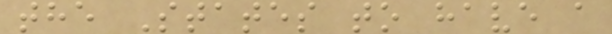the States to have a
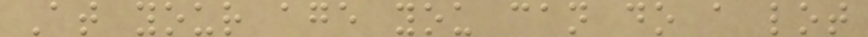At your age you can do a lot
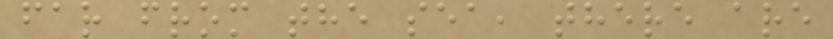far from the sea, there are
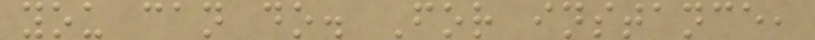you can do. For instance,
